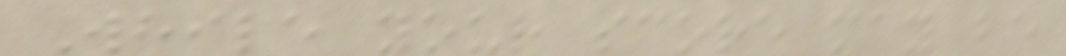While your score may be
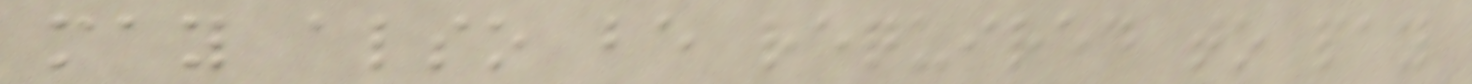may also be required to pay
